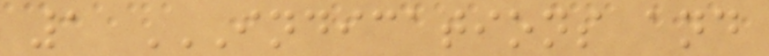1 INDICATIONS AND
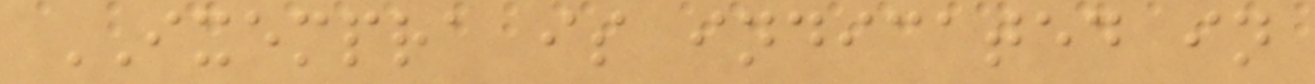IXEMPRA is indicated in
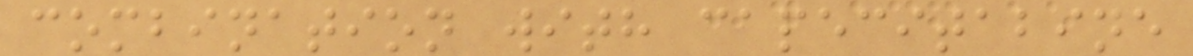combination with capecitabine
